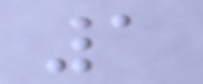1
